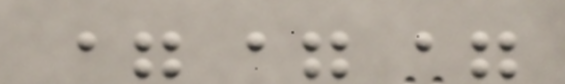===
